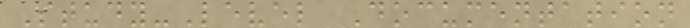Study-Level Documentation
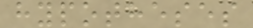hypotheses
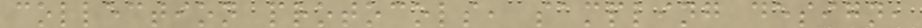collection protocols, sampling design,
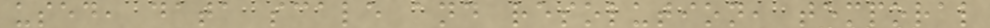used, data scale and resolution, temporal
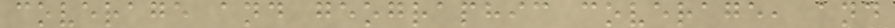coverage and geographic coverage, and
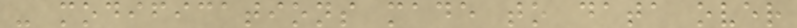- modifications made to data over
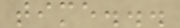time...
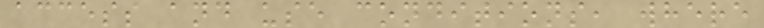access and use conditions, where
